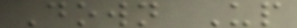Down Up
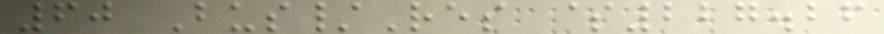60 Bus/Res $227.26
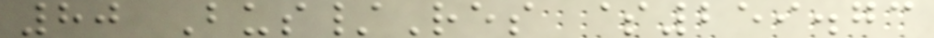80 Bus/Res $259.73
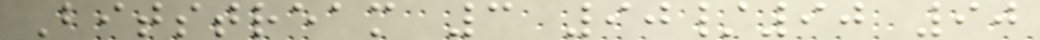Bitstream 3 90/90 90
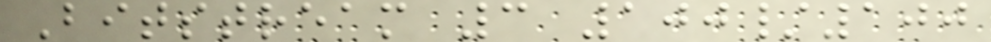Bitstream 3 100/100
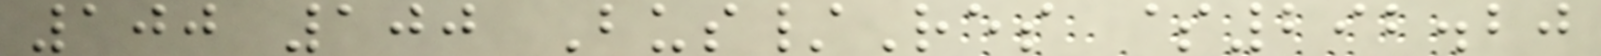100 100 Bus/Res $292.20
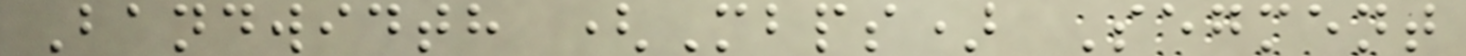Bandwidth (Mbps) Segment
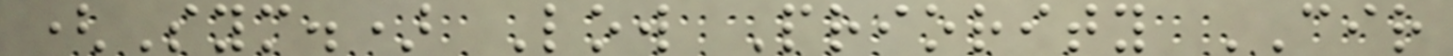(Sym.) Low Priority CIR
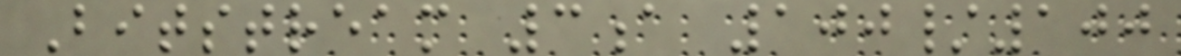Bitstream 3a 100/100
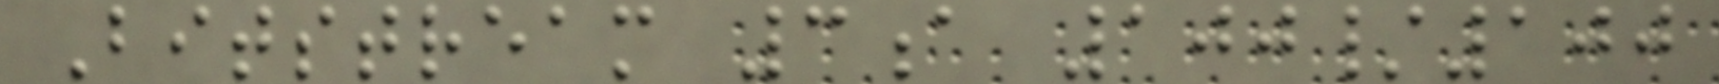Bitstream 3a 100/100
